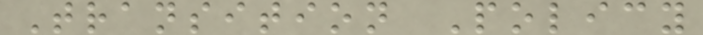Transition Policy
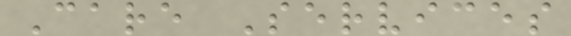Care Services
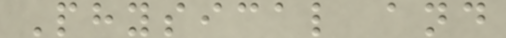Physical and
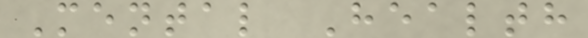Mental Health
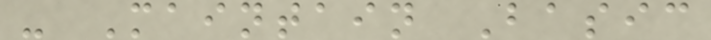- Maintain Basic
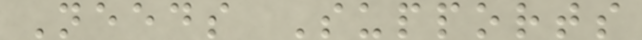Needs Supports
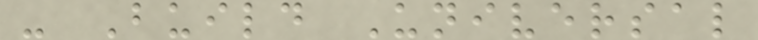- Build Universal
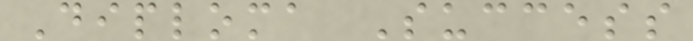Diploma Success
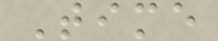Time
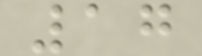17
